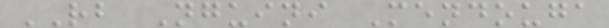RB Nguini Mendouga
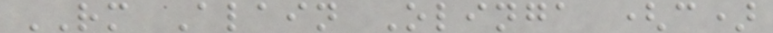RM Alain Olinga (c)
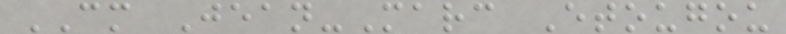CM Jean-Marc Etougou
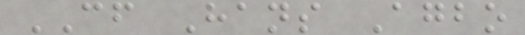CF Hans Agbo
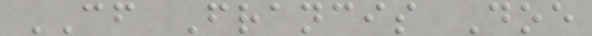CF Francis Doe
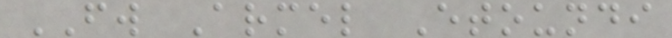FW Armel Etoundi
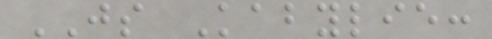JS Kabylie:
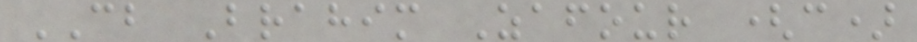CB Brahim Zafour (c)
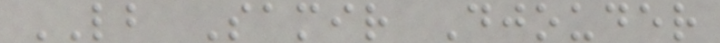LB Samir Djouder
